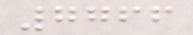7766
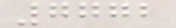7772
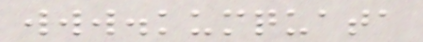www.kumquata
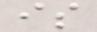is
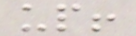up!
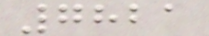7821
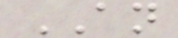AN
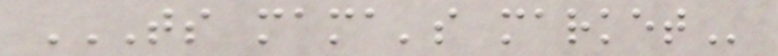TS MAMA'S MARKET
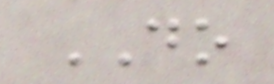DO
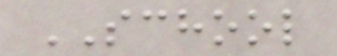SCHOOL
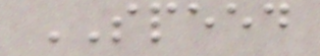SPEED
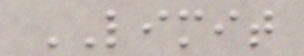LIMIT
